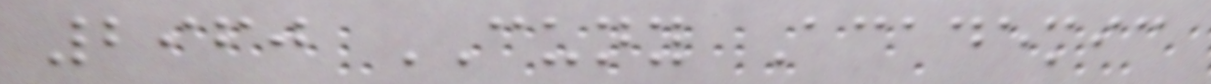2960 CUNY Academic
